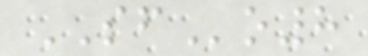SFo8
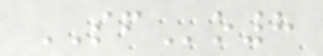SFo8
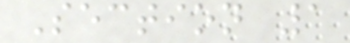Section 1
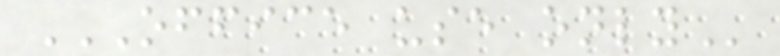OFFICE USE ONLY
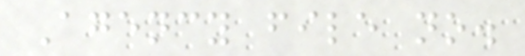Agency file no.
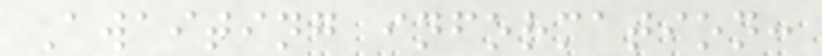Awaiting information:
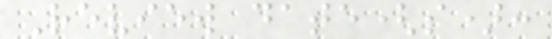Review date(s):
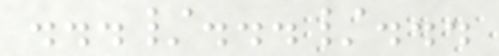.../.../...
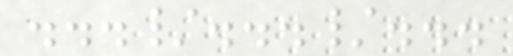.../.../...
